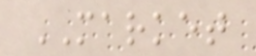MARKET
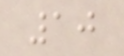10
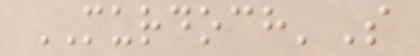MURDOCH'S
